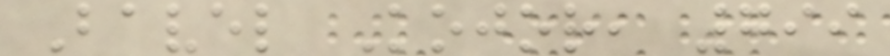Bavel Kojor, 799
